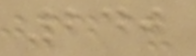240
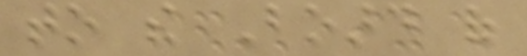to the Board of
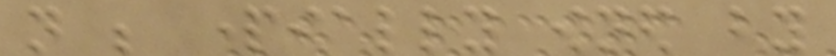not be partially owned by
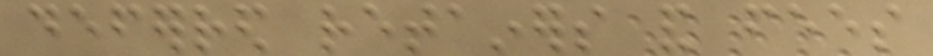deferred retainers and fees
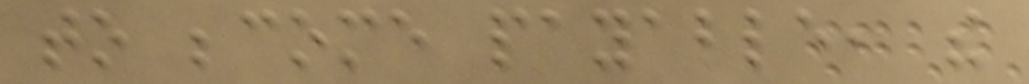to become payable, the
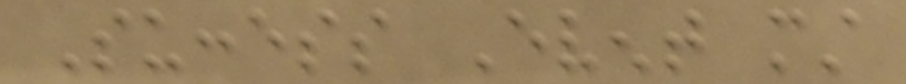Success Event must
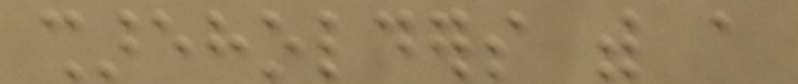shareholders with a
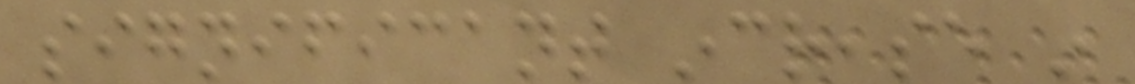significant increase in
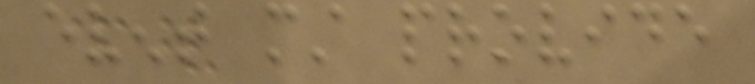event must provide
